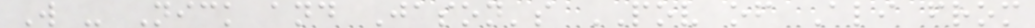W - Nick and Jason's POV of Ali from
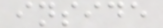inside
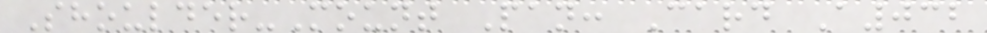Shoulder-Mount Pan: Card A032
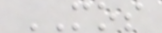MOS
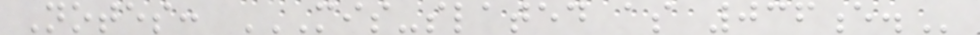Notes: MIS-SLATED AS 036E.
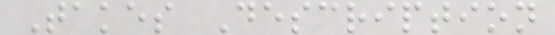Takes Description
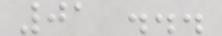01 ...
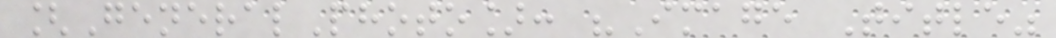[GeneralPhoto]: "Image Title"
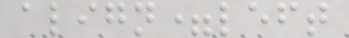align=left
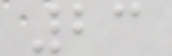23
